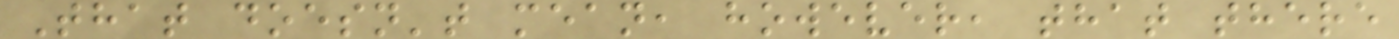That doesn't mean, however, that there
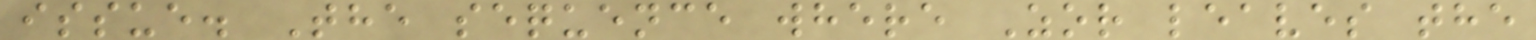issue. The sequence where Zor leaves the
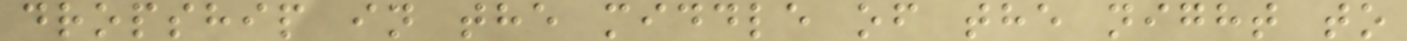dropship in the middle of the night to
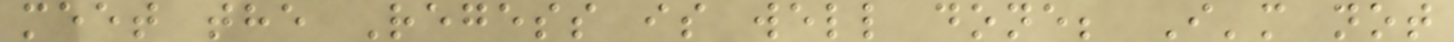meet the Regess is well done; I'm not
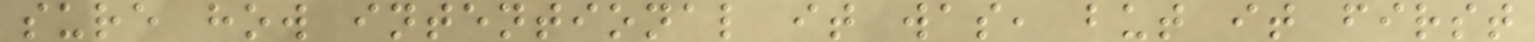sure how intentional it was, but it first
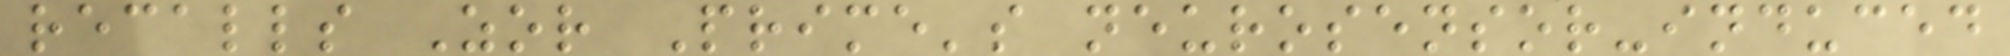recalls Zor Prime's neurosensor-induced
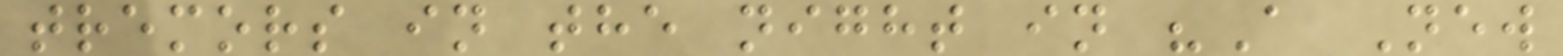tremors in the night in "A New
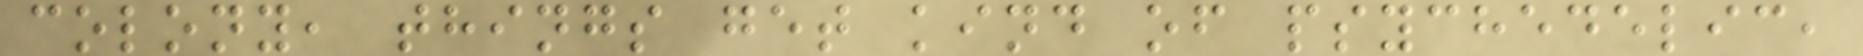colony, things get kind of psychedelic,
